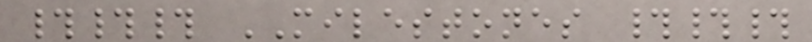### MILESTONES ###
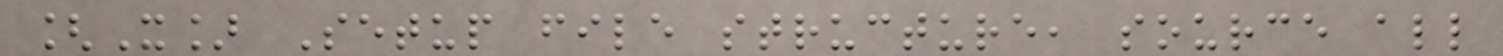[X] Setup file structure, source all
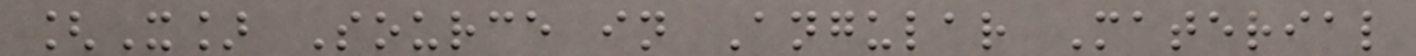[X] Source in Angular Material
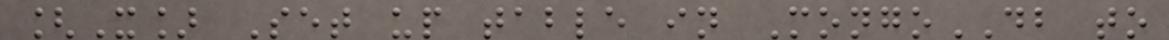[X] Set up table in MongoDB to
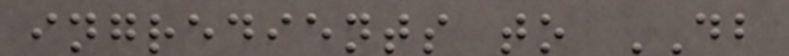ingredients to DB
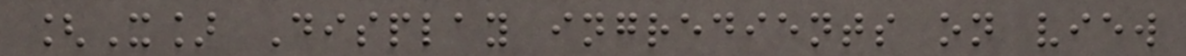[X] Display ingredients on view
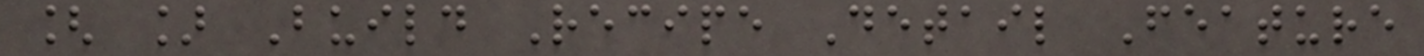[ ] Build Recipe Detail Feature
